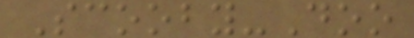Scooby-Doo
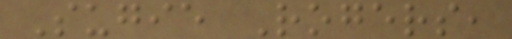Sugie Rogers,
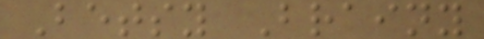Betsy Brainy
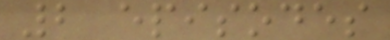2 episodes
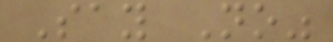Say No"
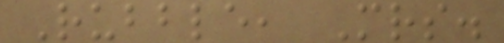Rubble, Mrs.
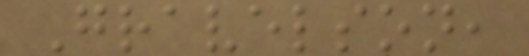Gravelson,
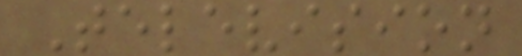Television
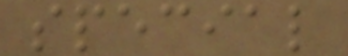special
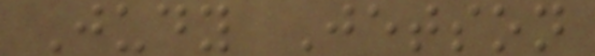Judy Jetson
